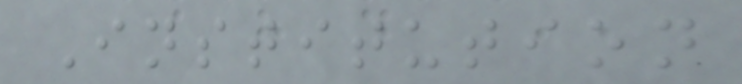Institution
